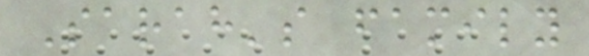Sarah's family
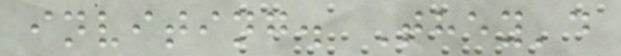inviting. They'd
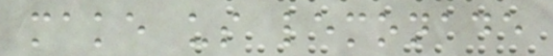make us lemonade
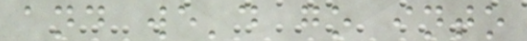and we'd go into
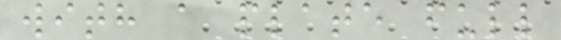with a plate full
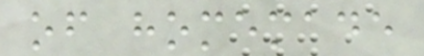of homemade
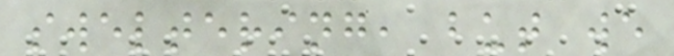sweltering, but we
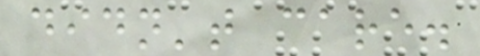didn't care.
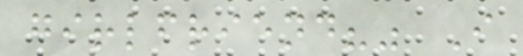girlfriend?" I
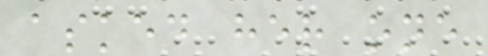asked her one
